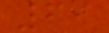69
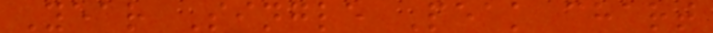Year Single Peak chart
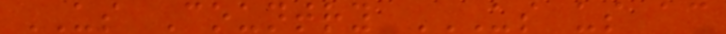US Country US US AC
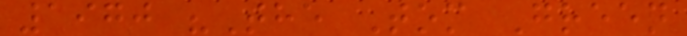1970 "The Tom Green
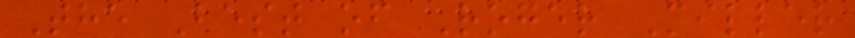The Best of Roger Miller
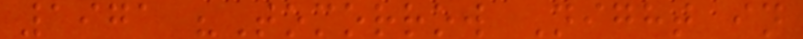1971 "Tomorrow Night in
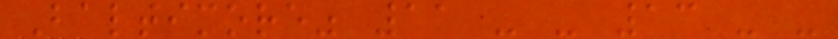Baltimore" 11 - - 13 - -
